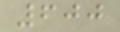600
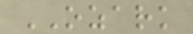OZARK
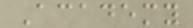Academy
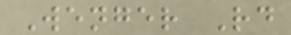Wenger Rd
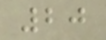20
